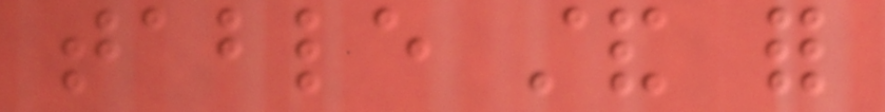table stand for
